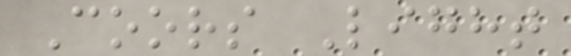Coors Light
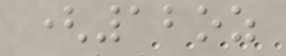(12oz
